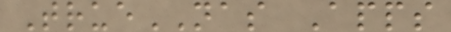TrueNAS Apps
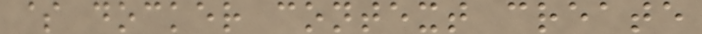$ docker context create
